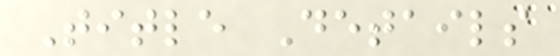Title Details
